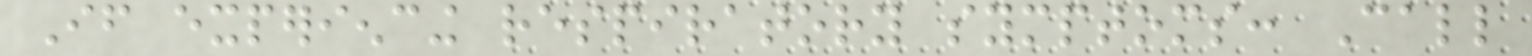If experiencing respiratory symptoms: Call
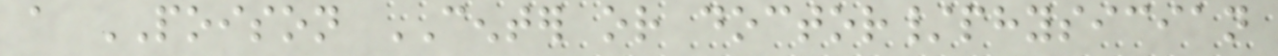a POISON CENTER or doctor/physician
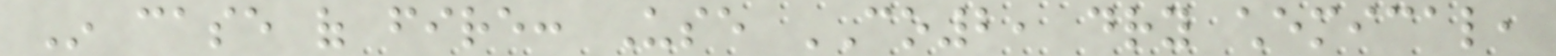In case of fire: Use CO2, dry chemical,
